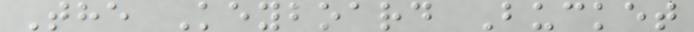The Keyboard Bucket
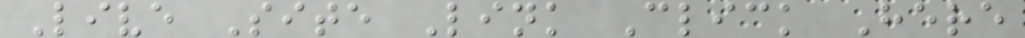Live Site Link Click Here
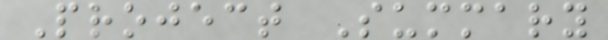Project Summary
